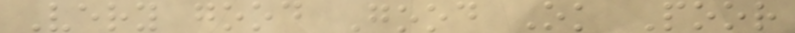Very good Good Ok Poor
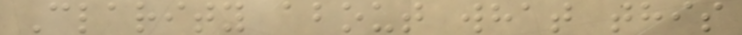Clarity about what this
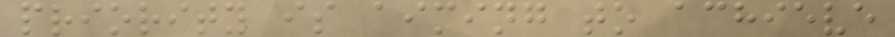priority is aiming to achieve
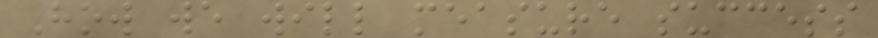How we will measure success
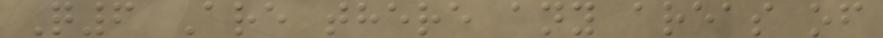Q6 Are there any areas of
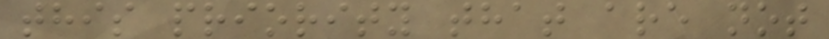this priority that are not
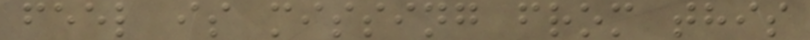feel is missing from this
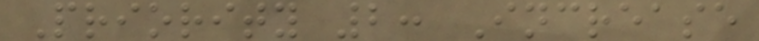Priority 2: Increase
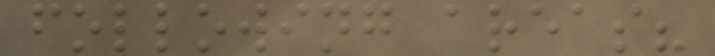following areas?
